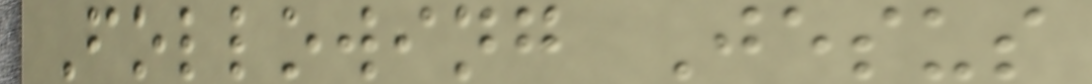Following Jesus
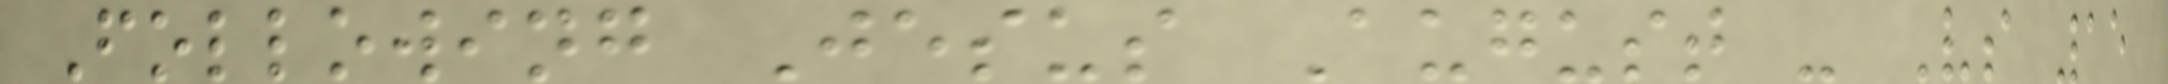Following Jesus August - Vs 15
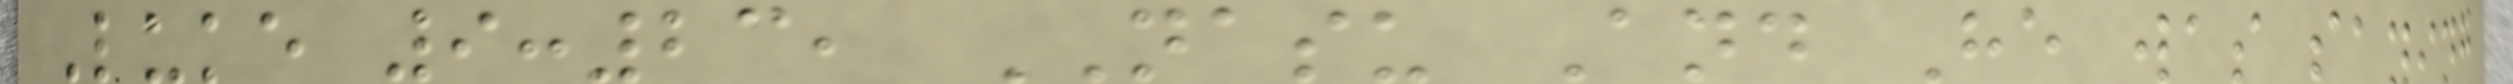Luke 9:23, NASU And He was saying
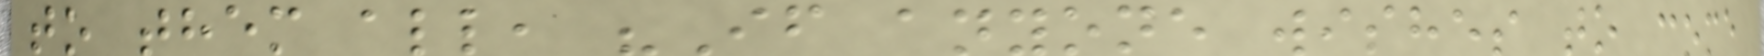to them all, "If anyone wishes to come
